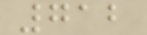712
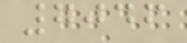7046
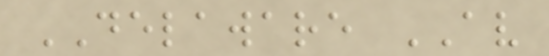DELAWARE AV
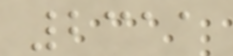2311
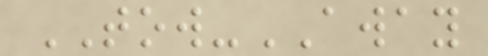TOW-AWAY
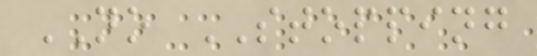NO STOPPING
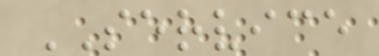SERVICE
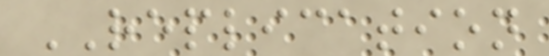REPLICATION
